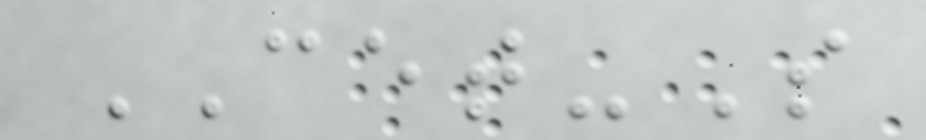CET-S
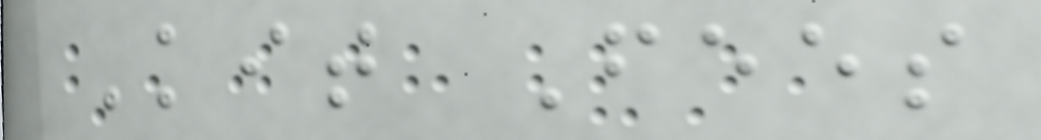Kit Fees
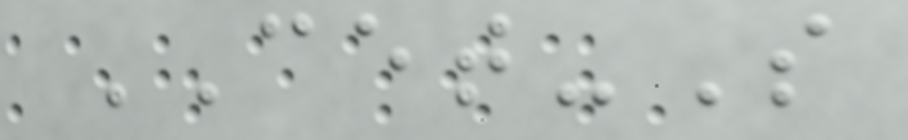CET-S
